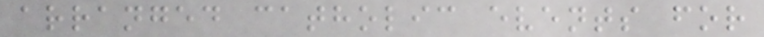arranged catholic events for
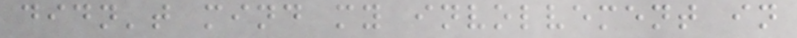didn't mind my involvement in
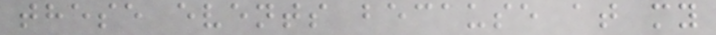these events because at my
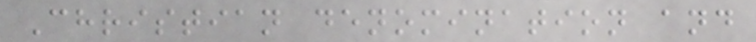Christian denomination and
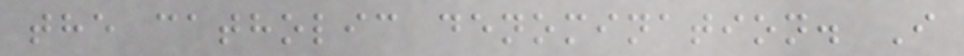the catholic denomination. I
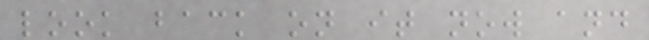look back on it now and
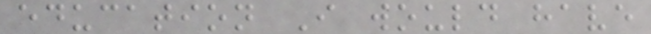education I would have
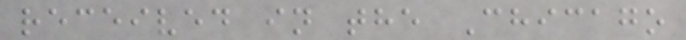received in the Chicago
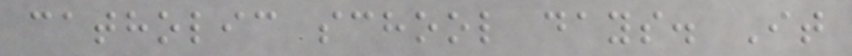catholic school days. It
